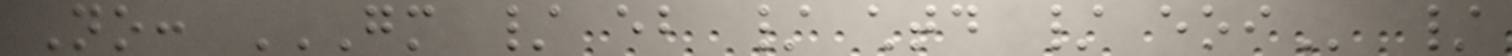No: GM / EB / CHTD / EOI /
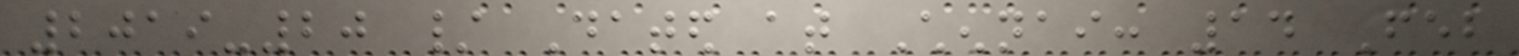2019-20 / Dated at Chennai: 14 Feb
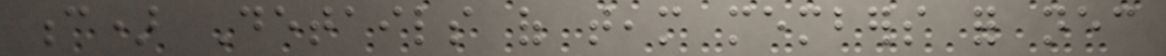c) Details of team members for necessary
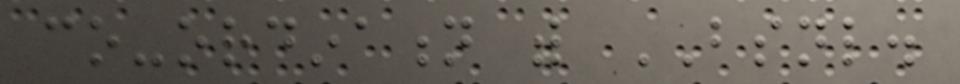co-ordination with BSNL.
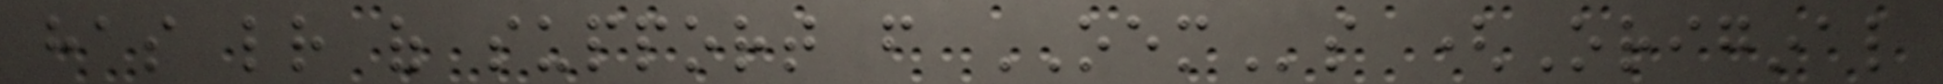has letter of support from OEMs (Original
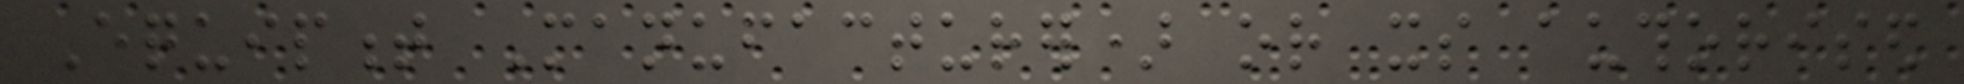Equipment Manufacturer) or its authorised
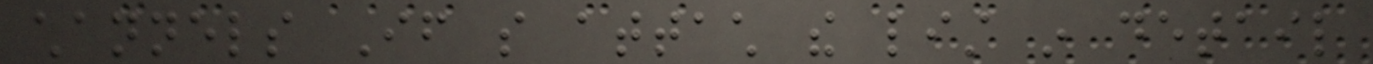channels If so attach the list in detail
